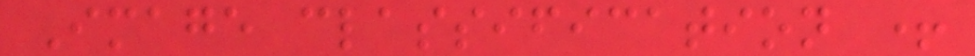Image classification +
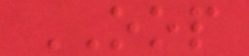OOP
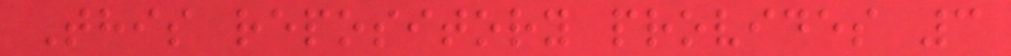This repository provides 3
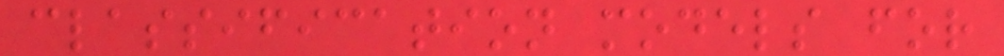classification models for
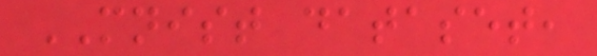MNIST dataset,
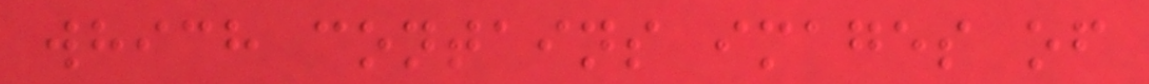which contains images of
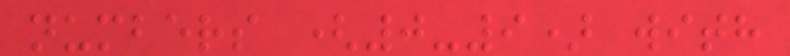numbers (0-9) with
